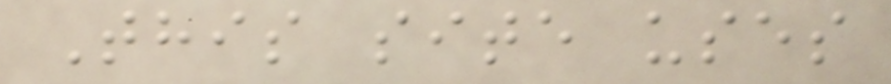This site uses
